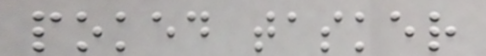poked tasker
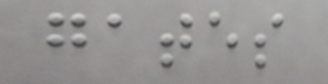gates
